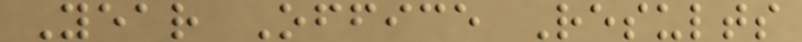Year Office Results
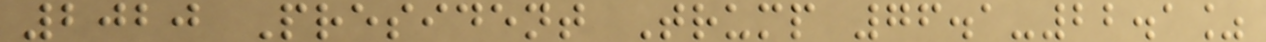2020 President Trump 76.1-22.1%
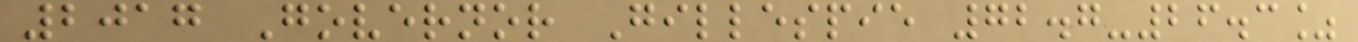2017 Governor Gillespie 72.7-26.3%
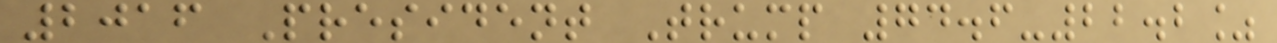2016 President Trump 74.6-22.2%
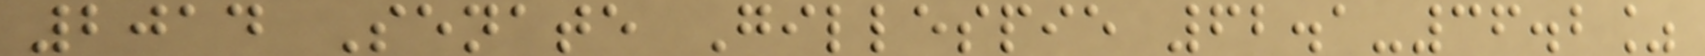2014 Senate Gillespie 62.1-36.2%
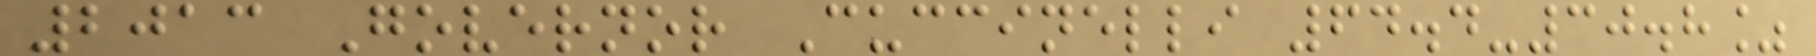2013 Governor Cuccinelli 64.4-30.8%
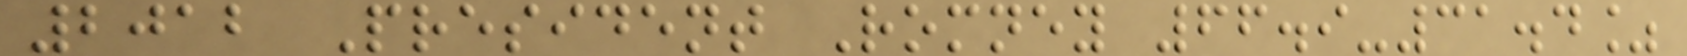2012 President Romney 66.9-31.4%
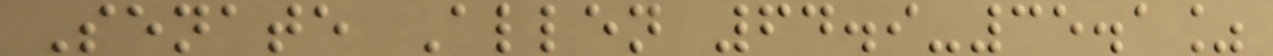Senate Allen 64.9-35.1%
